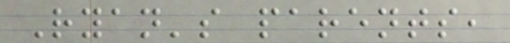Ryan's parents,
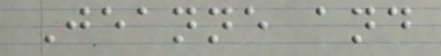Jeanne and
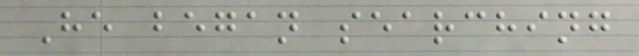He began searching
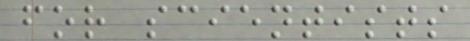for scientists
